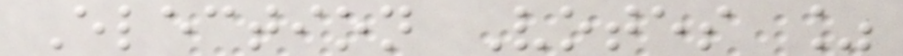Election Votes %
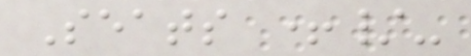Seats +/-
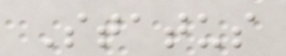Status
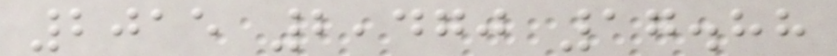2015 2,470 17.88
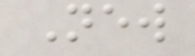New
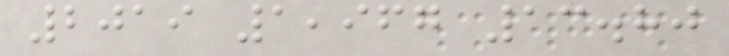2019 1,967 13.80
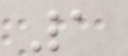1
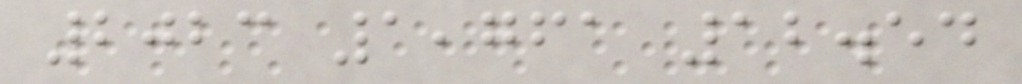2023 1,761 12.54
